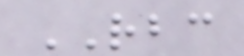RBC
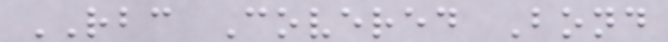RBC Covered Bond
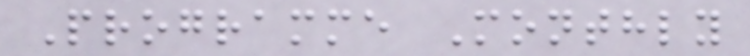Programme Monthly
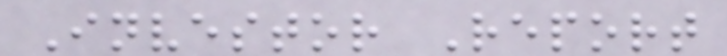Investor Report
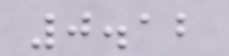0.12
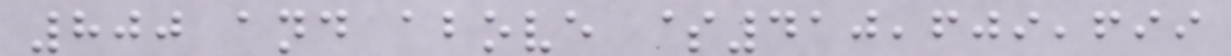800 and above $410,609,699
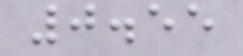0.55
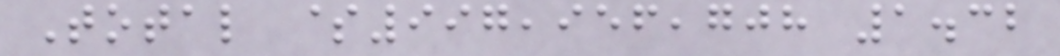Total $997,956,708 1.32
